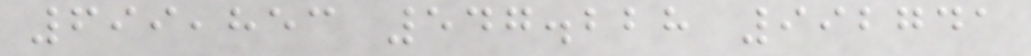699,853 547.228 992741
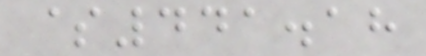$441.18
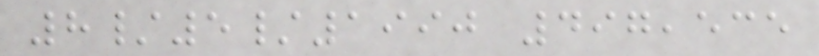8/5/1990 497,535
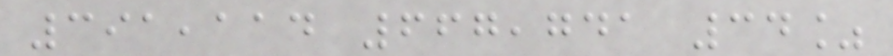391,114 667,741 34%
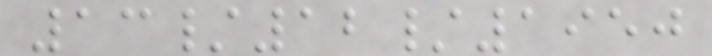13/12/1950
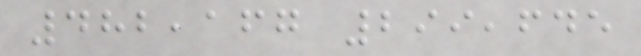482,167 299,645
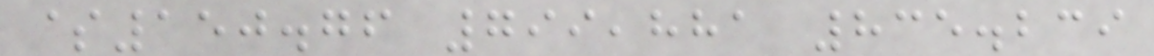$150.76 799,881 835.239
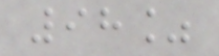98%
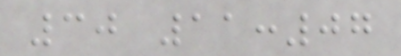30 11:07
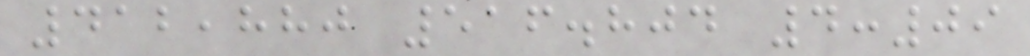412,880 516.804 4:09
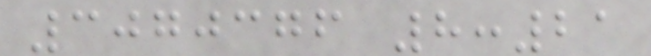3070376 8:21
